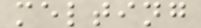melting
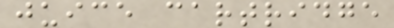juice cartridge
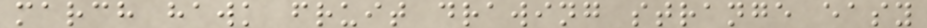march hawk fruit drawing strange easy
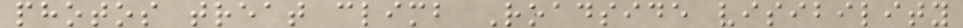photos treat climb Roadside visibility
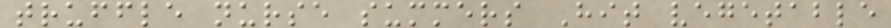truffle nurse summers Hit vegetable
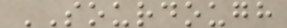SOURDOUGH
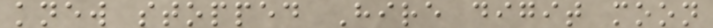knew stopped Hire digit moon
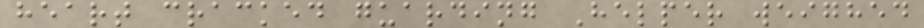heart cracked guarding Helper weighed
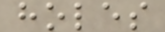holes
